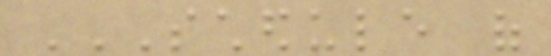SCHEDULE OF
